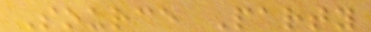Source Party
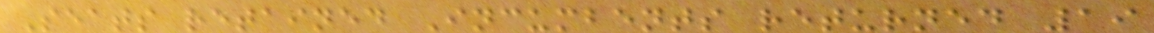Seats retained Incumbents returned 19
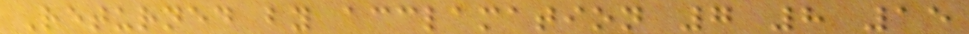Returned by acclamation 7 8 15
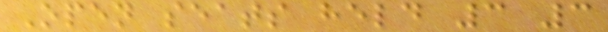Open seats held 3 3
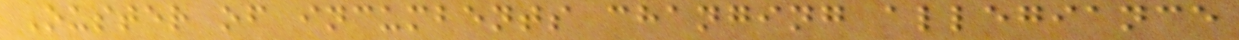Ouster of incumbents changing allegiance
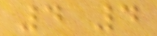4 4
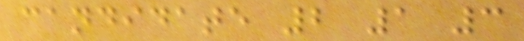candidate 2 1 3
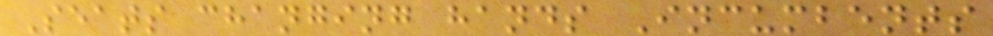Seats changing hands Incumbents
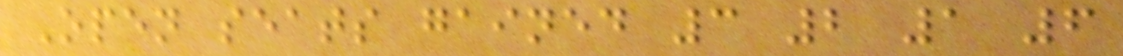Open seats gained 3 2 1 6
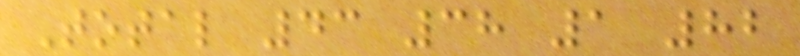Total 43 38 1 82
